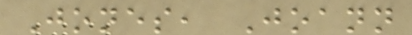Jones, Joann
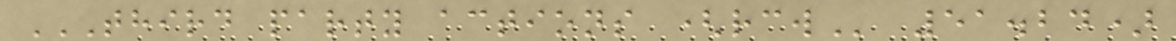THIRD PARTY ACTIONS (RCW 51.24)
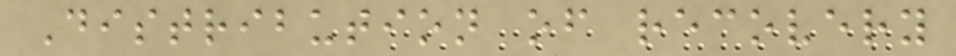Distribution of recovery
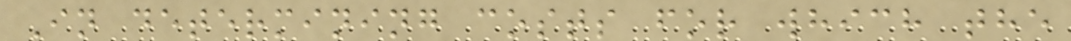In determining costs for which the
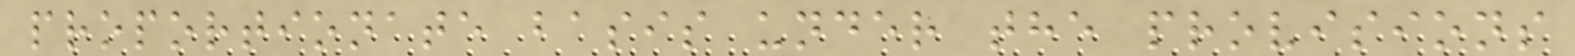proportionate basis under the provisions
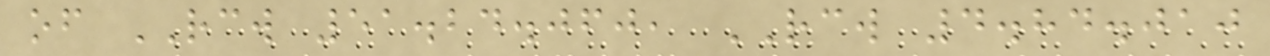of RCW 51.24.060, RCW 4.84.010
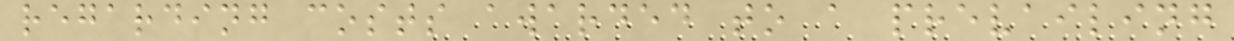regarding costs awarded to a prevailing
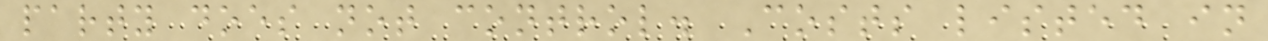party does not control. Costs listed in
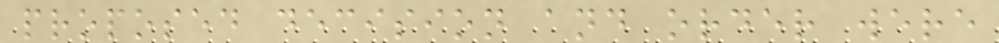proposed decision and order were
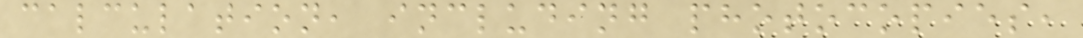calculation, including photocopies,
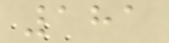181
